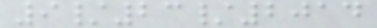9/23/2014
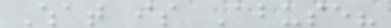What is Abuse?
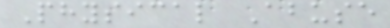Physical Abuse
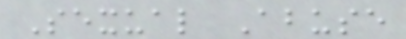Sexual Abuse
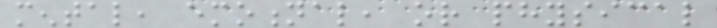mental, emotional, or physical
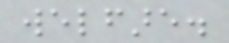welfare.
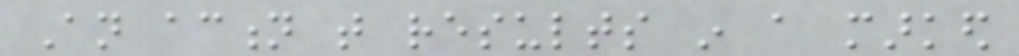An action that results in a marked
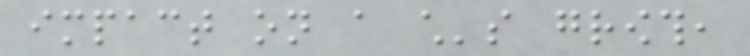impact on a child's growth,
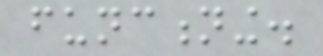functioning.
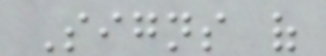Signs of
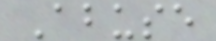Abuse
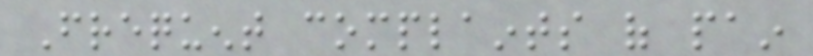Frequent complaints of pain
